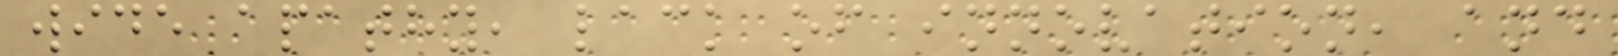wide apathy, lack of innovation, and
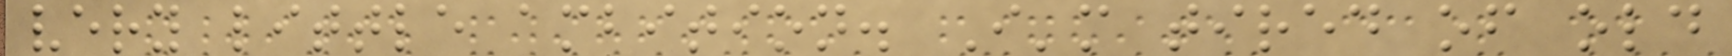very little ambition. I'm tired of old
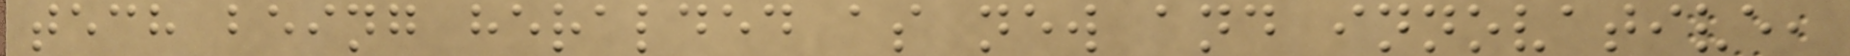tech being heralded as new and innovative,
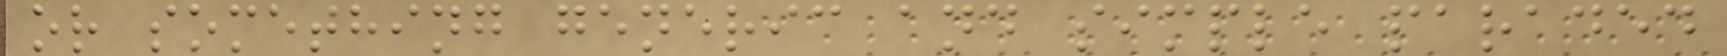or something generic and simple paraded
